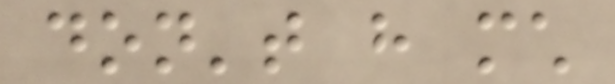don't have much
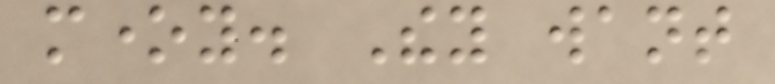money. They want
